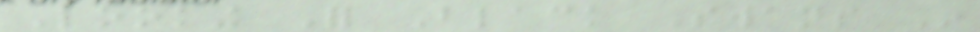Looking For Black Swans In
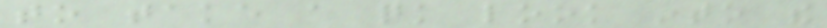to take a quick look into the
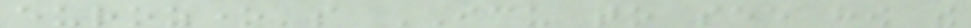eurozone's ICU to see how the
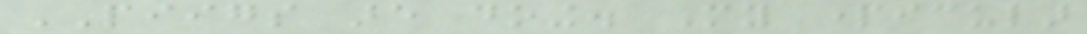PIIGS are doing. My particular
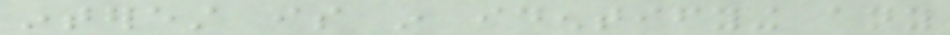interest is in identifying any
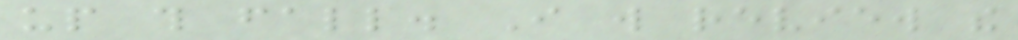up this fall. I will review the
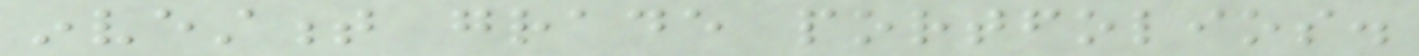investment grade portfolios.
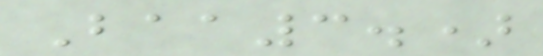Baa3.)
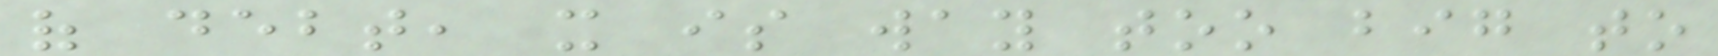of debt, it is way too big to
